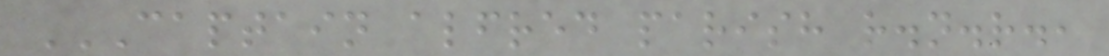CAPTAIN ALFRED PARISH R.N.R.,
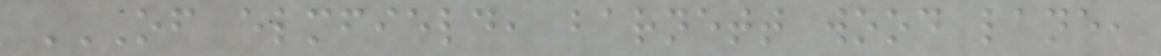OF ELMFIELD, BARNETT WOOD LANE,
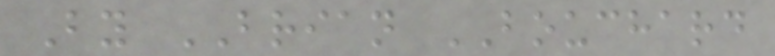By BRIAN BOUCHARD
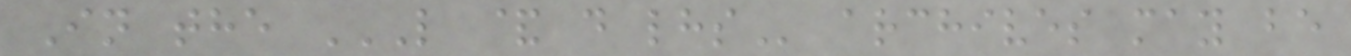In the L & D LHS archives may be
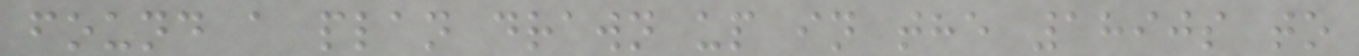found a plan drawn up in the 1890s to
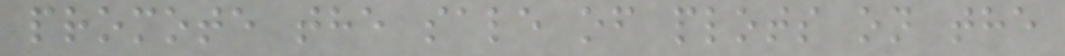promote the sale of plots on the
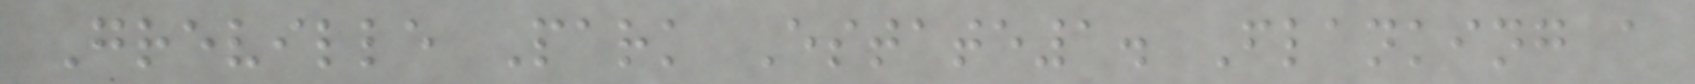Greville Park Estate1. Flanking a
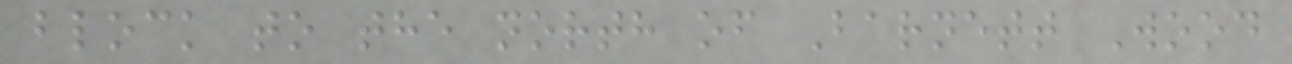block to the north of Barnett Wood
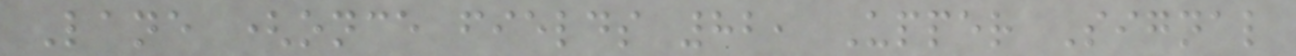Lane (once fields 82, Upper Signal
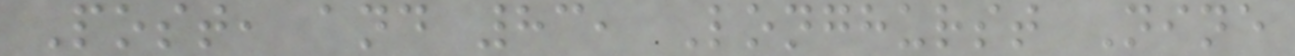Post, and 83, Longhurst Nine
